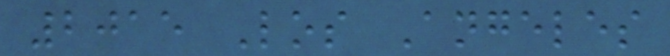2015 Los Angeles
